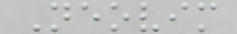Neovim
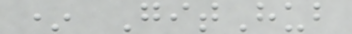* GitHub
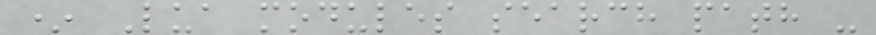* Lua modules search path -
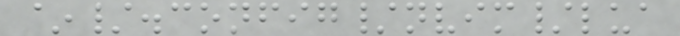~/.config/nvim/lua
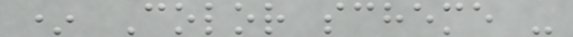* Color scheme -
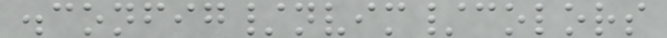.config/nvim/colors
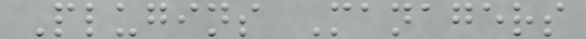Plugins Managers
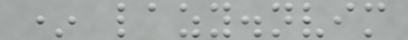* lazy.nvim
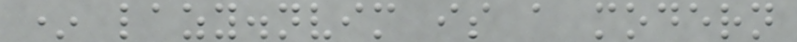* lazy.nvim is a modern
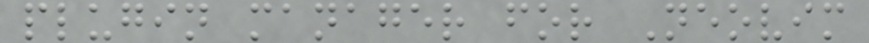plugin manager for Neovim
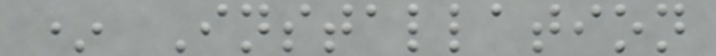* Installation
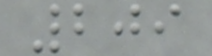209
